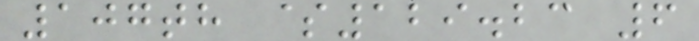107th $129.23 6
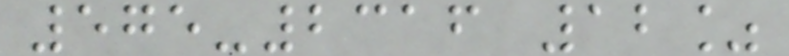575-2316 12%
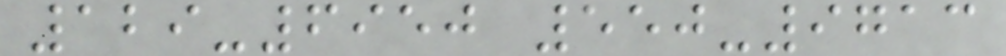129-6950 550-9713
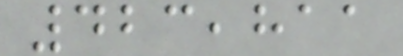423,811
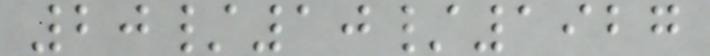20/10/1927
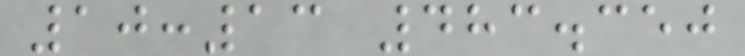10:13 483.350
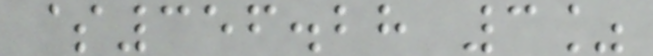$356.28 3%
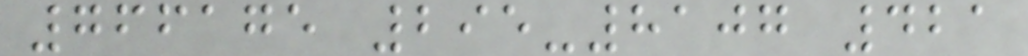766175 295-8107 421
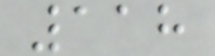118
